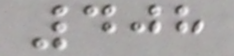408
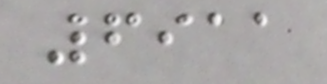6911
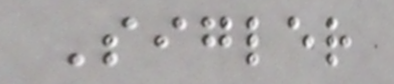Sigler
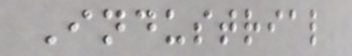Industrial
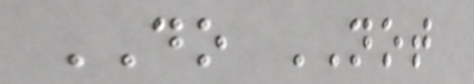DO NOT
